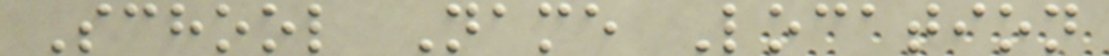School Name Location
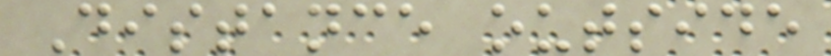Distance outside
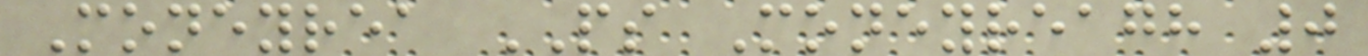Moneyrea PS Moneyreagh 0
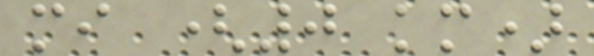mi (0 km)
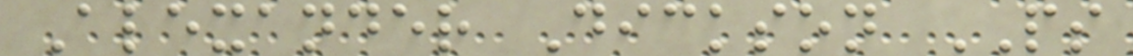Alexander Dickson PS
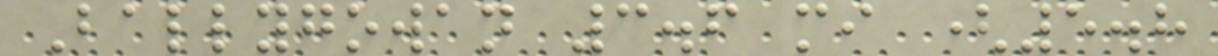Ballygowan 3.6 mi (5.8
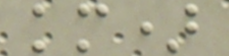km)
